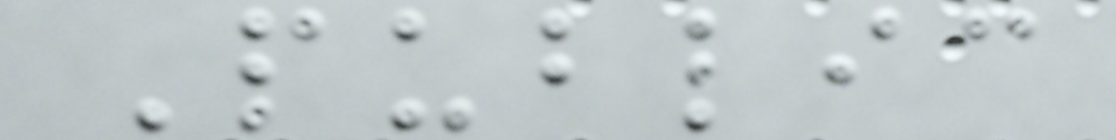Public
